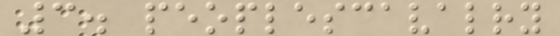3. peoplescavalry
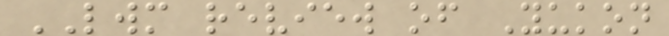LWM review of Yukon
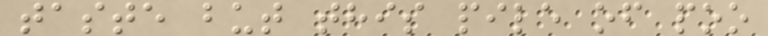taste but this pile of poo
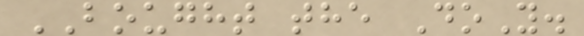BOUGHT the DoY.
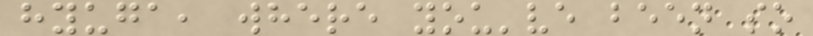hyuga, where you've been so
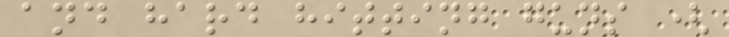and hard hitting guns (
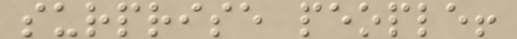surprise people!
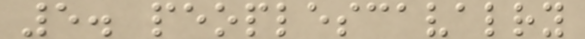5. peoplescavalry
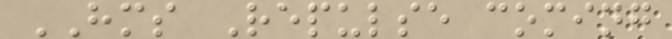HMS Repulse coming
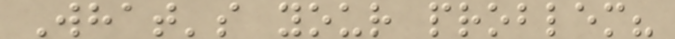What's your problem?
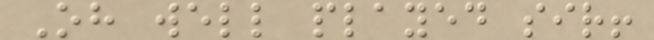Oh well played sir!
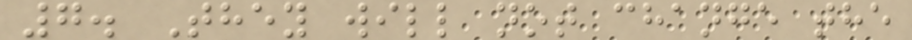7. They will not change the
